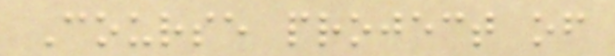Course project of
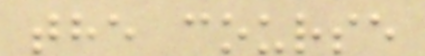the course
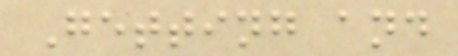Getting and
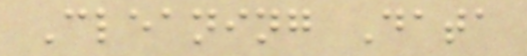Cleaning Data
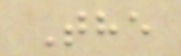The
